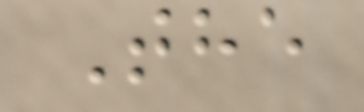The
